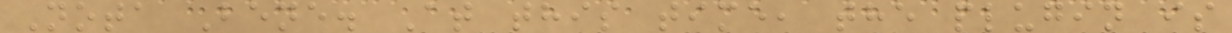Nota Bene. At this time, the plugin is
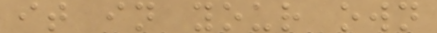it in your own
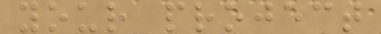your project
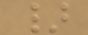}
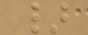}
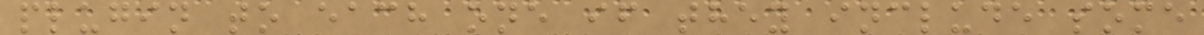plugin to each one if they include some
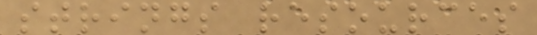strings resources
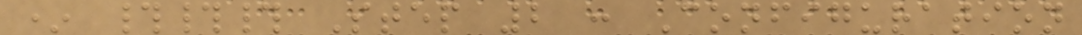* ### Step 2 : Configuration
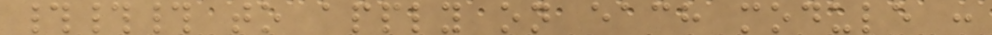### to apply on each module :
